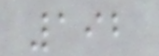192
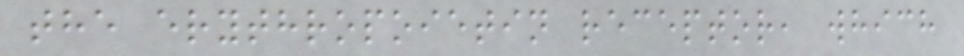the erythropoietin receptor, which
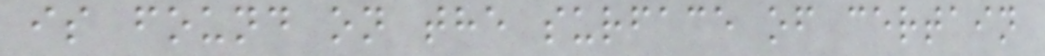is found on the surface of certain
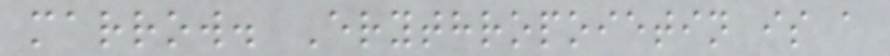marrow. Erythropoietin is a
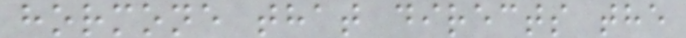hormone that directs the
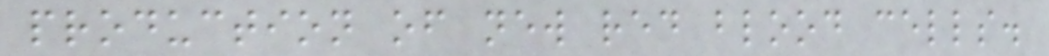production of new red blood cells.
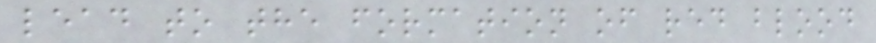lead to the formation of red blood
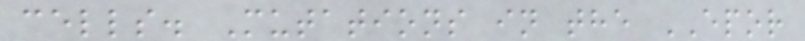cells. Mutations in the EPOR
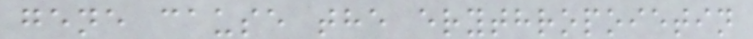gene cause the erythropoietin
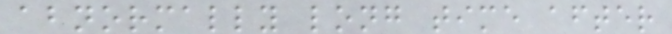abnormally long time after
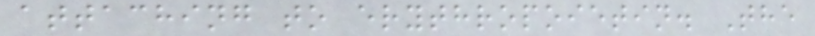attaching to erythropoietin. The
